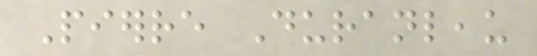Pierre Duranleau
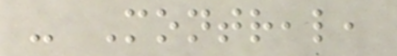- Montreal,
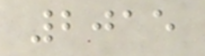2015
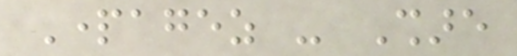Partagez - Share
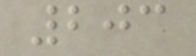203
